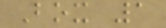Box 1
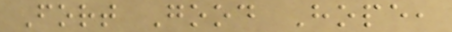Fort Good Hope,
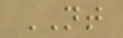NT
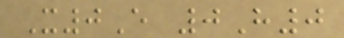X0E 0H0
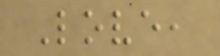Love,
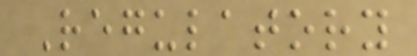Regulatory
